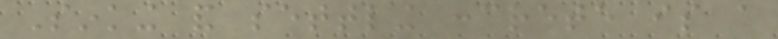Sinking and settling concrete is a
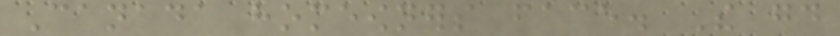Canada homeowners face. The good
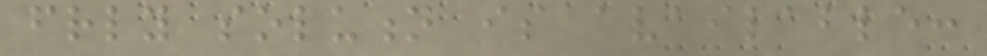friendly solution is available:
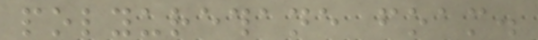polyurethane foam.
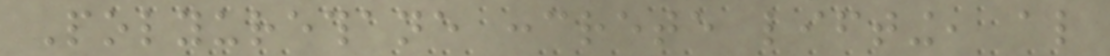Polyurethane concrete lifting, also
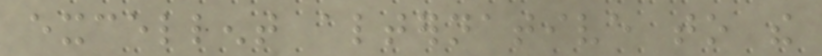excellent alternative to the
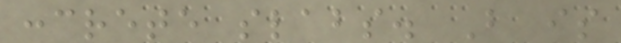concrete slabs. But is
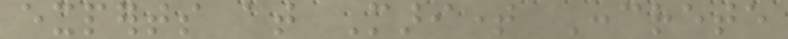experts at Maritime Concrete
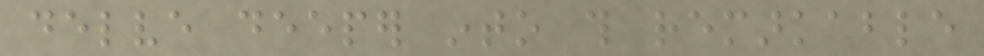delve deeper into this remarkable
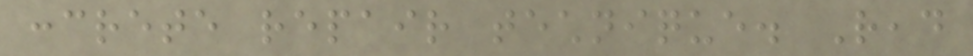concrete repair technique. Read
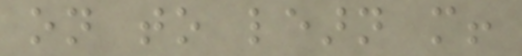on to learn more!
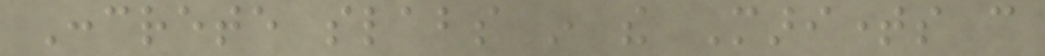Concrete slabs in the Maritimes can
